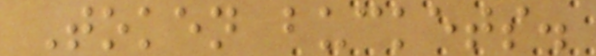Token buckets.
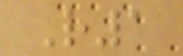R1
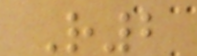R2
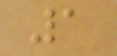1
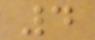4
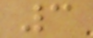3
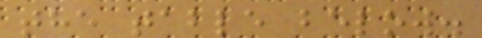the table below.
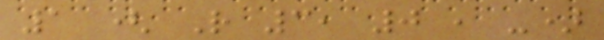1 ( R 3, 0 , -)
